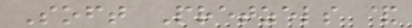Soft Pretzels &
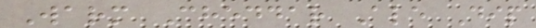Warm Cheddar Ale Dip
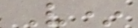V*
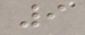9
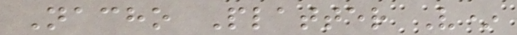Nacho Platter V*
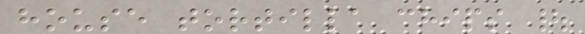house tortilla chips |
